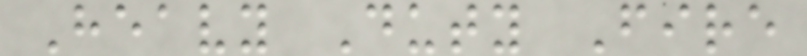Heavy Duty Fire
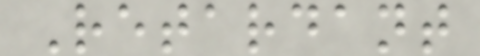Retardant
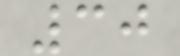30
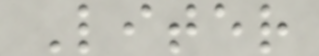Liter
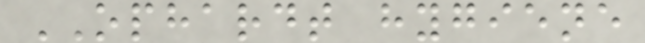OPHARDT hygiene
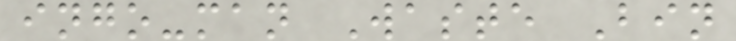ingo-man Waste Bin
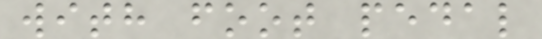with foot pedal
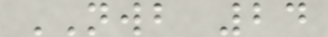NWB 24
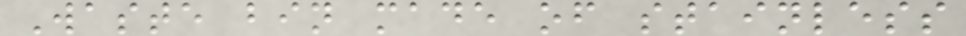Waste bin made of stainless
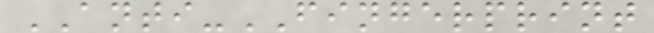ANTI-FINGERPRINT
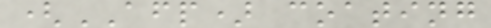(AFP) coating
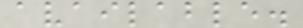available.
